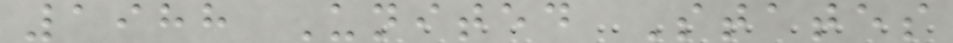1988 United States
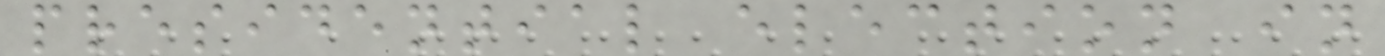presidential election in
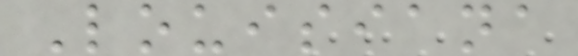Louisiana
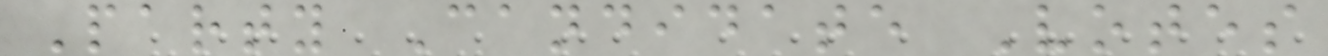Party Candidate Votes
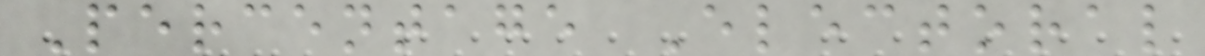Percentage Electoral
